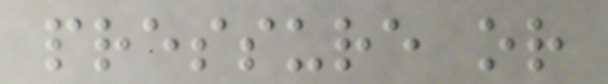pressure or
